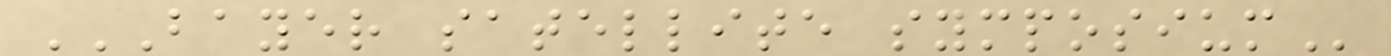BAYER SATELLITE SYMPOSIUM
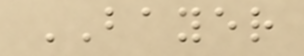BAYER
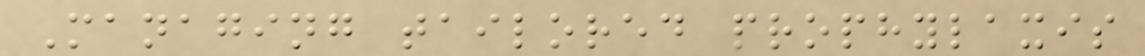Managing tailored prophylaxis
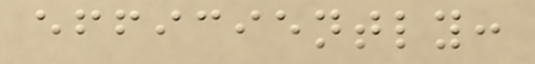efficiently:
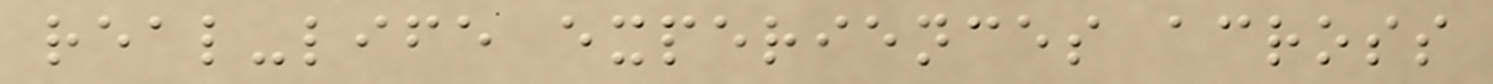real-life experiences across
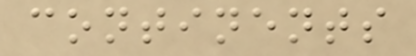continents
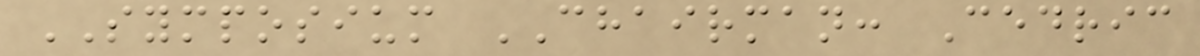SYMPOSIUM CHAIRMAN: Cedric
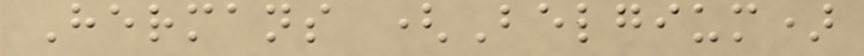Hermans (Belgium)
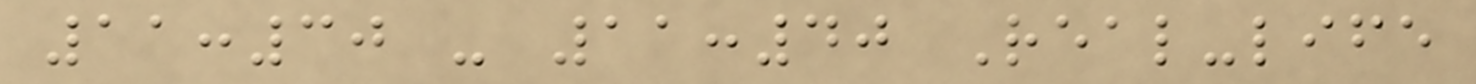11:30 - 11:40 Real-life
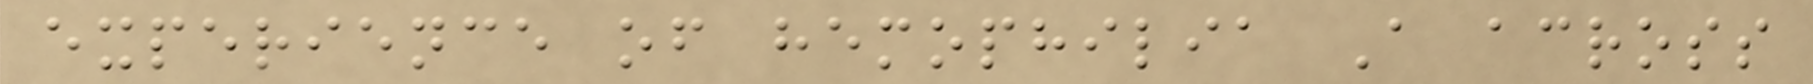experience of hemophilia A across
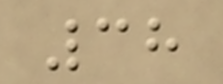38
